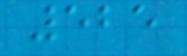525
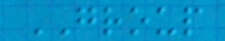GROUP
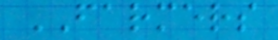FARMERS
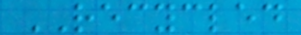RECYCLED
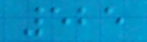525
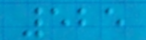525
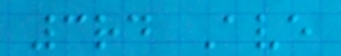3rd Ave
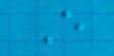E
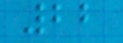22
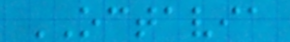OCTAVIA
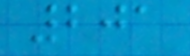201
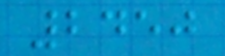2450
